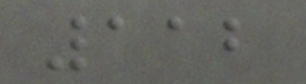112
